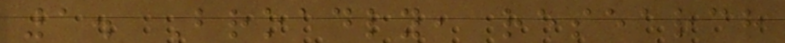1. Broadly, research
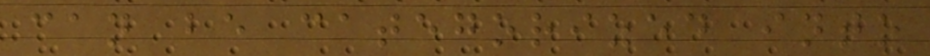can be categorized into
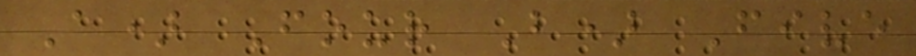A) Four B) Five
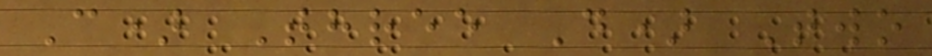C) Three D) Two
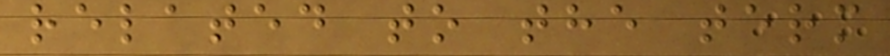related to the term
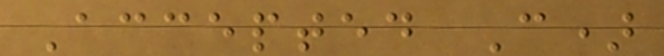Accepted C)
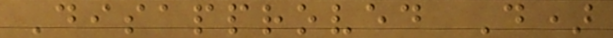Disapproved D)
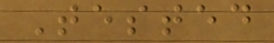Tested
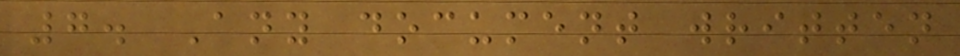7. Any document written
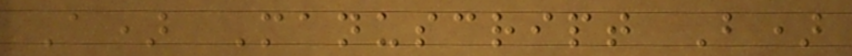A) Manuscript B)
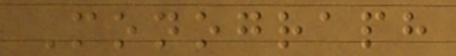Monograph
